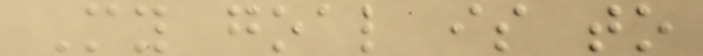My goal is to
